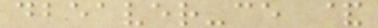dbeaver-ce &
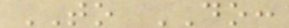TO DO:
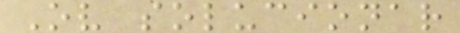Ov solucionar
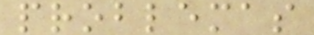problemas
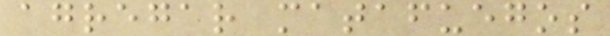agregar matafuegos
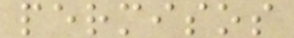permisos
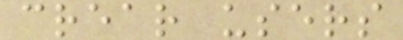crear users
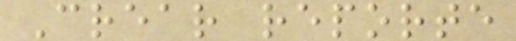Crear reporte
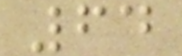64
